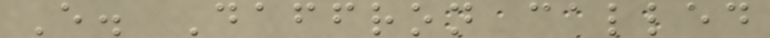E. Daffron called
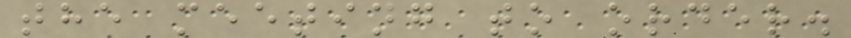the meeting to order.
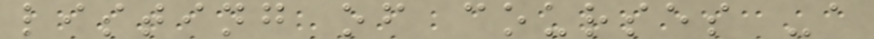listing of courses -a
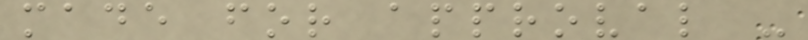made for approval -
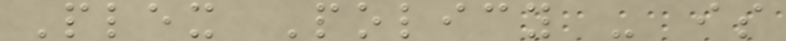Plex Policy - is
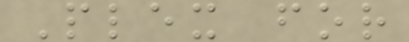Plex for
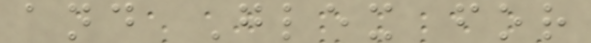and Glex for
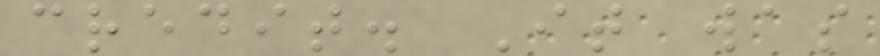credit. It was
